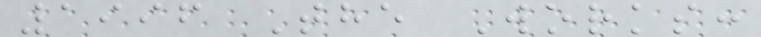1996 The Works:
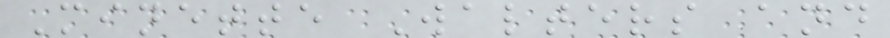Minette Walters and
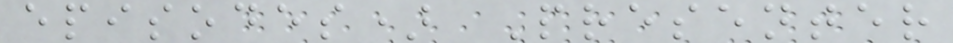episodes) Presenter
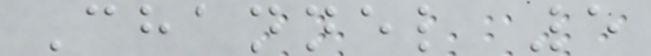Channel 5
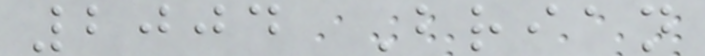2004 Brian
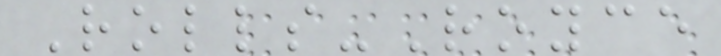Rolls-Royce
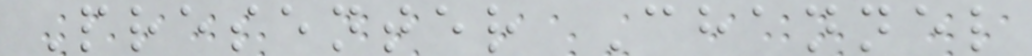Presenter Channel
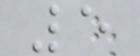5
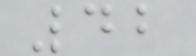42
